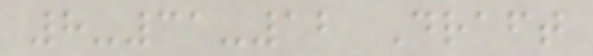8-31-12 Draft
